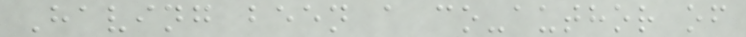Having been a co-author of
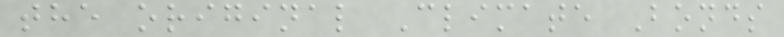the original Climate Bonds
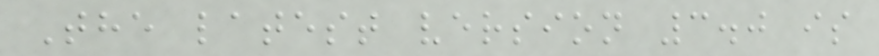The latest version 3.0 is
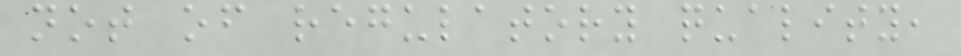not of regulatory quality,
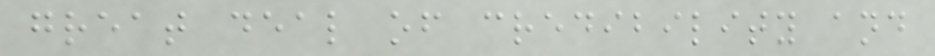great deal of credibility and
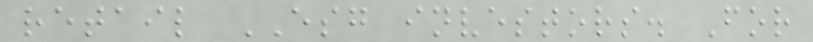retail ESG investors. For
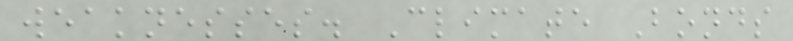weaknesses. Climate Bonds
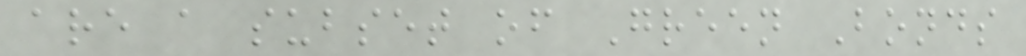are a subset of Green Bonds
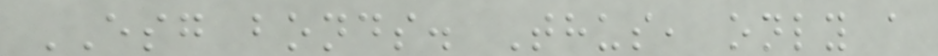ESG bonds. Thus, only a
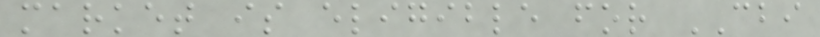market is eligible for CBI
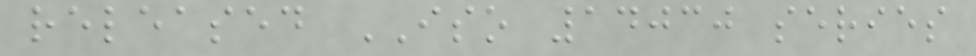released ISO 14030 series
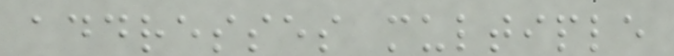addresses multiple
